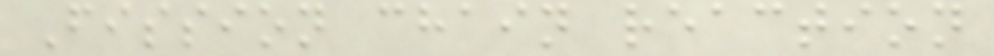Fission chain reaction
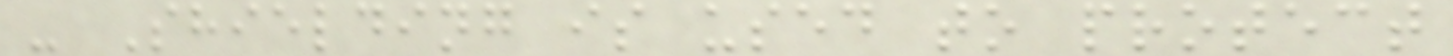- Shielding is used to protect
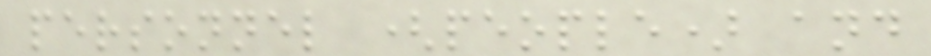personnel (people) and
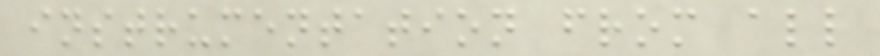instrumentation from all
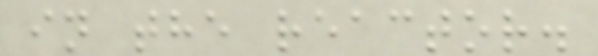in the reactor.
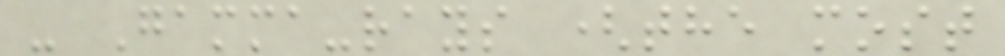- Gamma-rays (the most
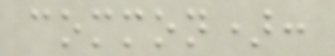common):
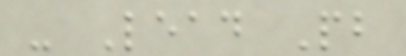- Lead Pb
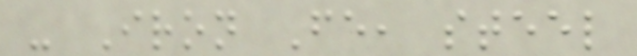- Iron Fe, steel
